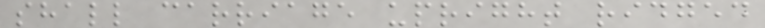shall carriage upright ridged
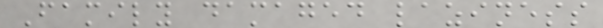Family damaged laziness
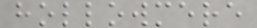hollowmere
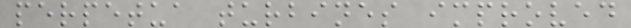perpetua turbines improved
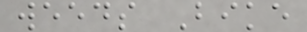weeds Bike
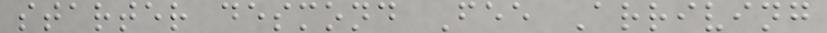starter desmond Fee Arriving
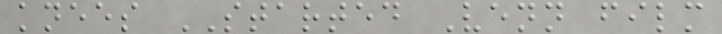knees STARTED Venn film
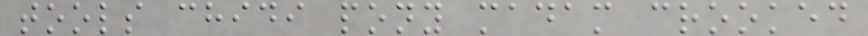tools chidi pony madam crooked
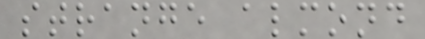strange almond
